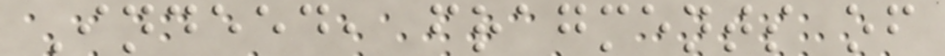Indeed, fragments of
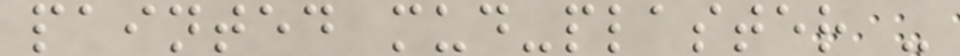painted mud-plaster -
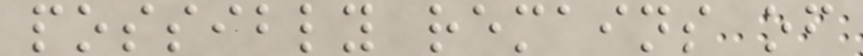possibly remains of
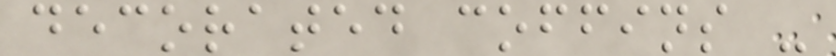decorated coffins -
